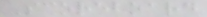Scoreboard
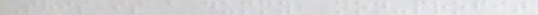This is a dummy, non-profit
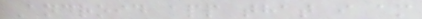Android app that i am
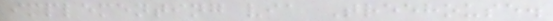implementing via Treehouse.
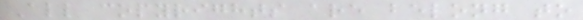All copyrights are belong to
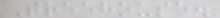Treehouse.
